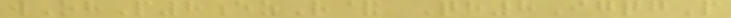wOhP8ezR& Qh8IgqgP
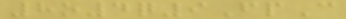8o4q9FpC
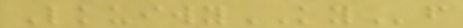LkuiwyKYf
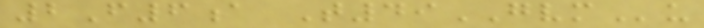2F6a T49GVMu
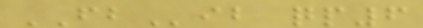FBib qp6
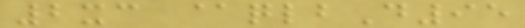2xc @qlbD95
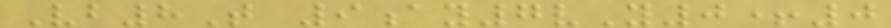Vb8T 9ay7vY0+0
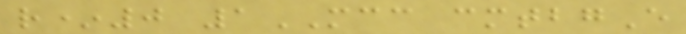r*0 1MCC cmtbgE
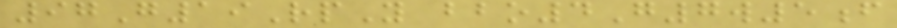97G19RpY bbo4G7w5f
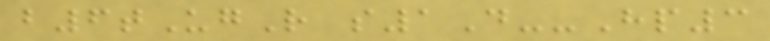b6tUgR s1D--Hp3
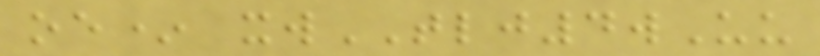oe* xwTLJ4wUu
